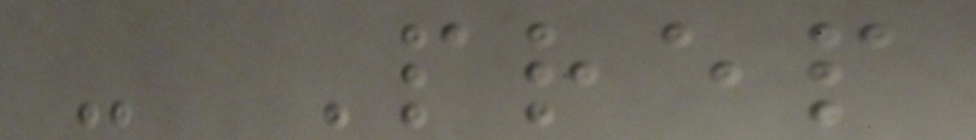- Prep
